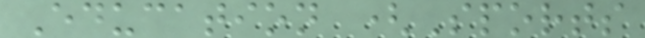Education (Sports
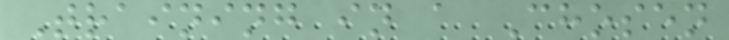Training in a Chosen
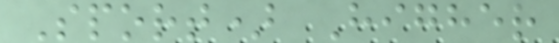Sport) Higher
